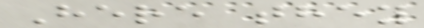Here they
